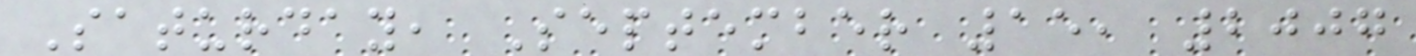Saturday, September 15, 2007
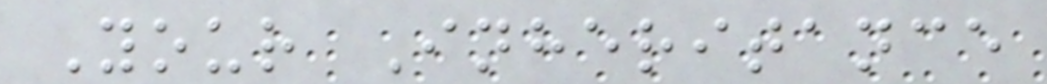Your Inheritance
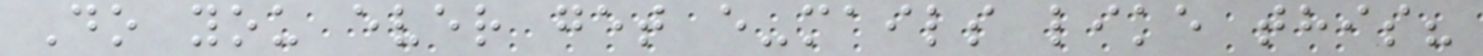Do you ever get e-mails like this?
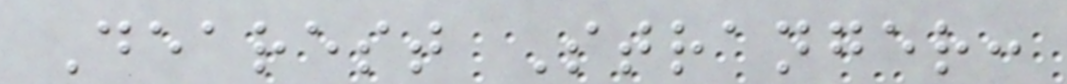Dearest Stranger:
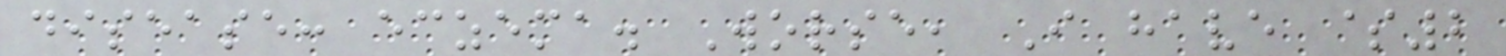disease: eczema. Worse, I have $2
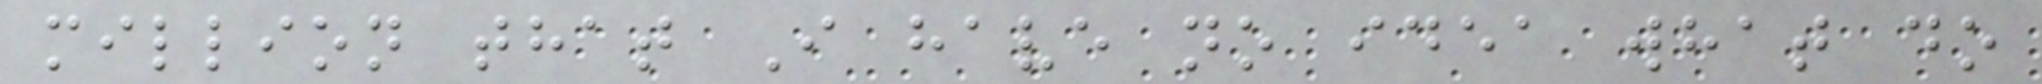million that I have no idea what do
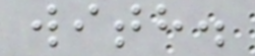with.
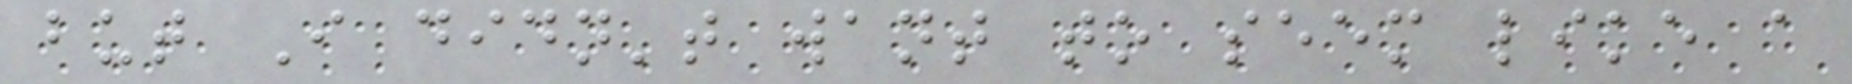but I didn't want to seem like a
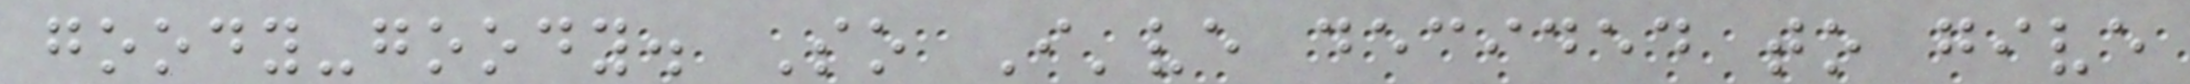goody-goody. So I've decided to give
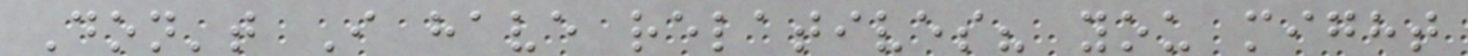Don't I have relatives? you might
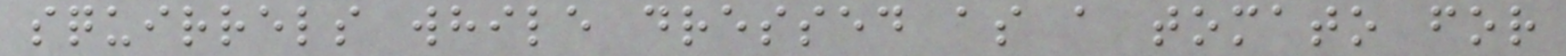squirrels while dressed as a tomato for
